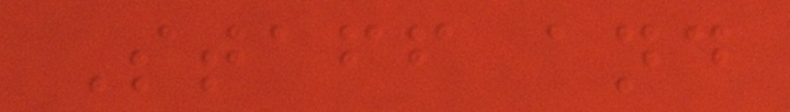Staff and
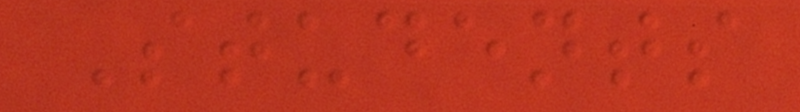Students
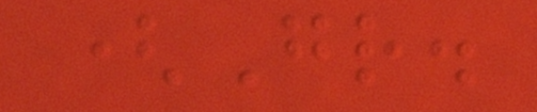(Gr.
